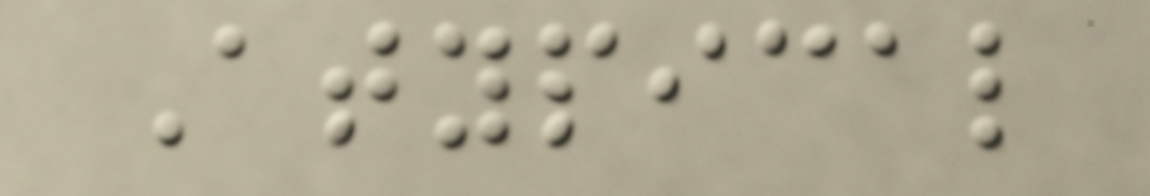Atypical
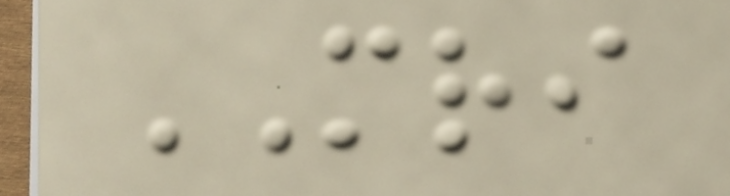MRI
